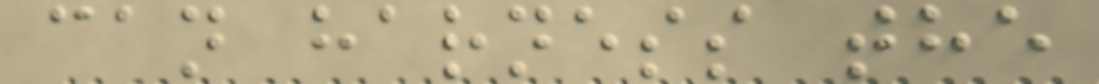can harness the
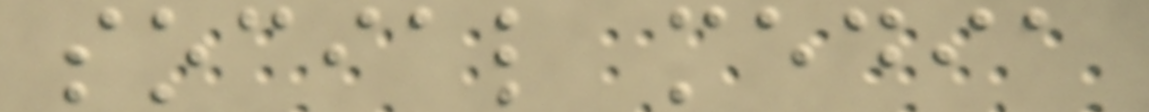social media
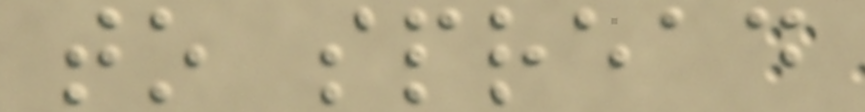to spread
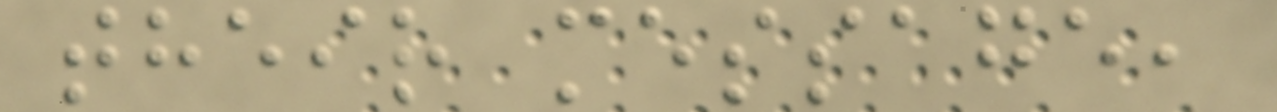their message,
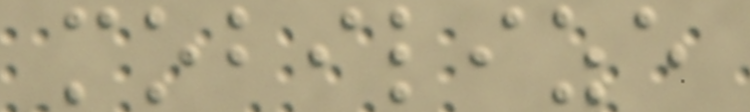mobilize
